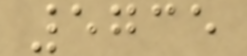5735
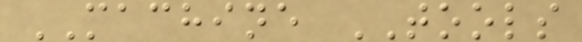MACHINE TOOLS
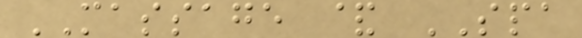MASSAGE & SPA
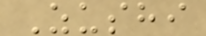Zushi
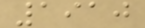1910
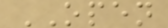OPEN
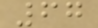67
